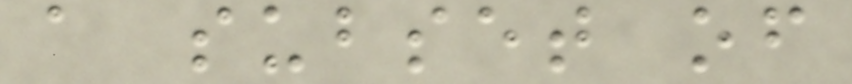a subset of
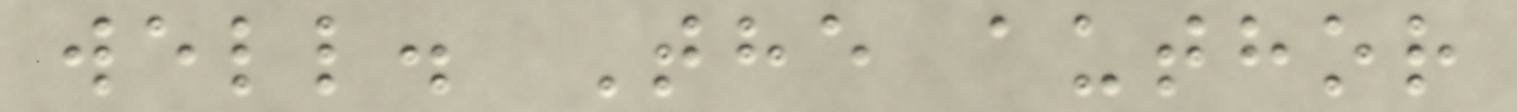well. The author
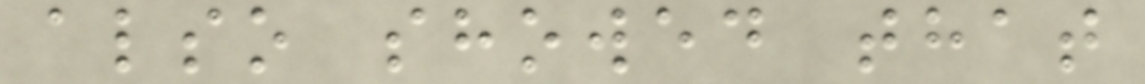also showed that
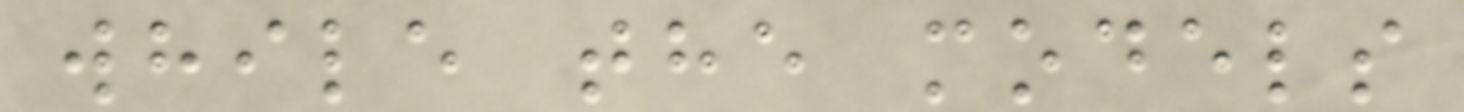while the models
